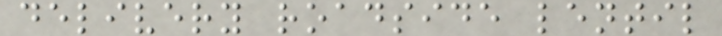delivery roadside lentil
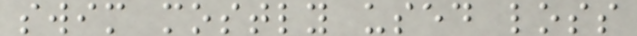swim mostly used loss
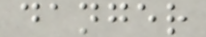danger
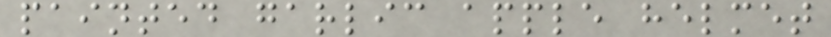painted garlic apple helmet
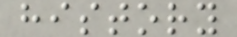history
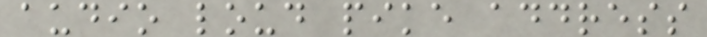audio loud pike address
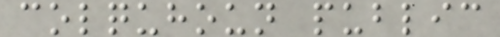colquhoun public
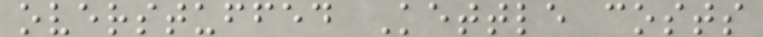overstuffed Kettle costs
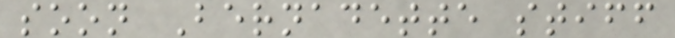soon Bernadette stiff
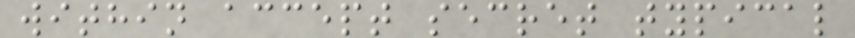within accept secret typical
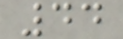44
